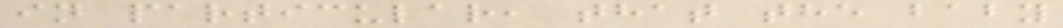in particular, that the baby
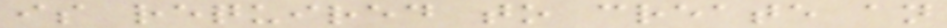is required to create an
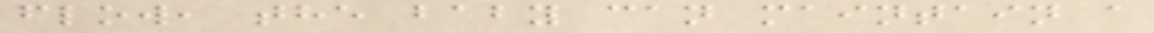flow, the baby can maintain a
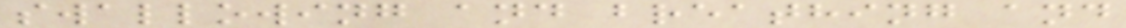swallowing and breathing and
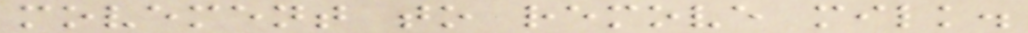movement to remove milk.
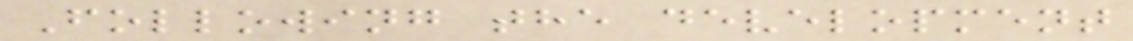Following the development
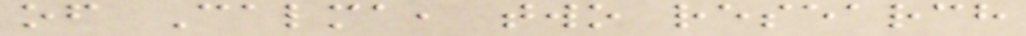of Calma, two research
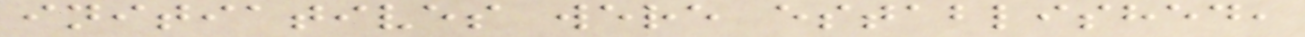initiatives were established,
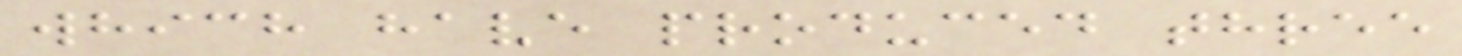which have produced three
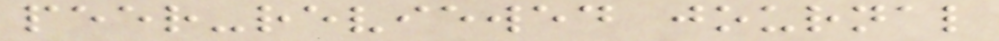peer-reviewed journal
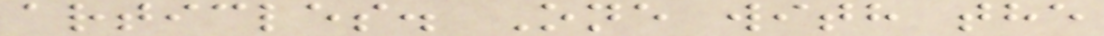articles. One with the
